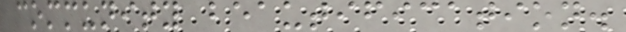community beautification.
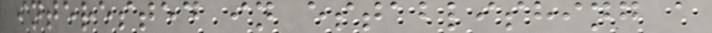interested in establishing a
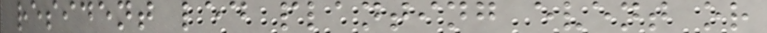resident led planting event or
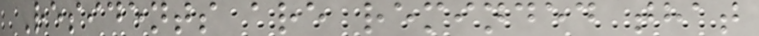Residents are reminded that
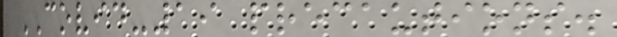COVID-19 precautions.
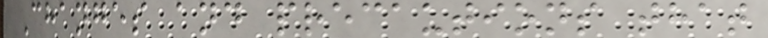Changes and precautions that
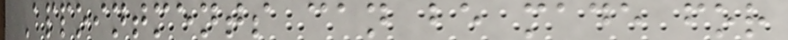Appointments can be made for
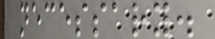necessary.
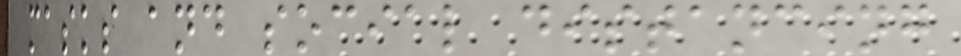masks and social distancing
